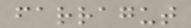farragut
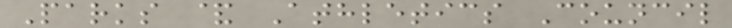Parks & Athletics Council
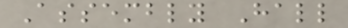Assembly Hall
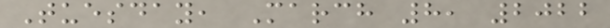Tuesday, March 8, 2022
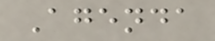Agenda
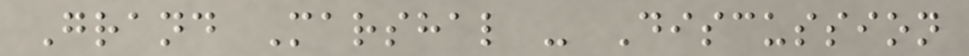Grand Marshal - Discussion
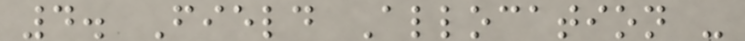4. Field Allocation -
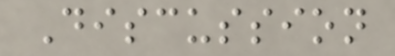Discussion
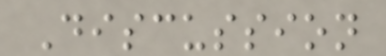Discussion
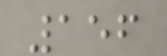156
